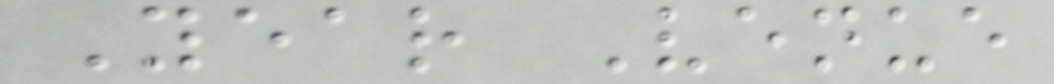Year Venue
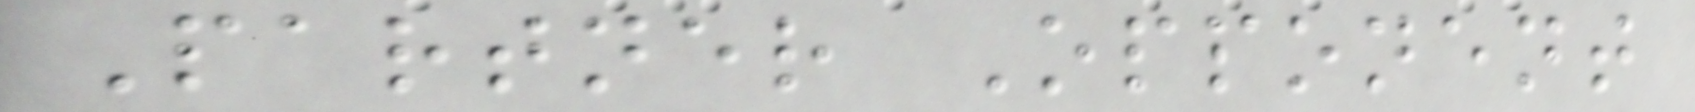Partner Opponent
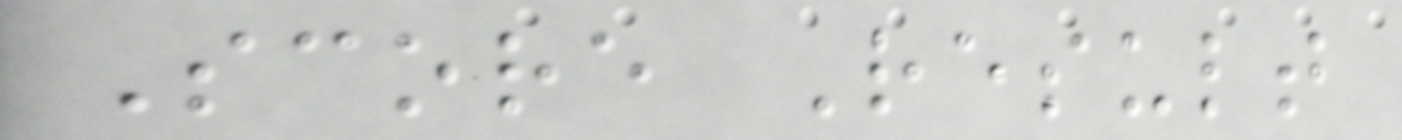Score Result
